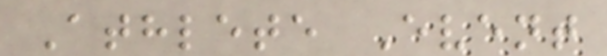Athlete Event
